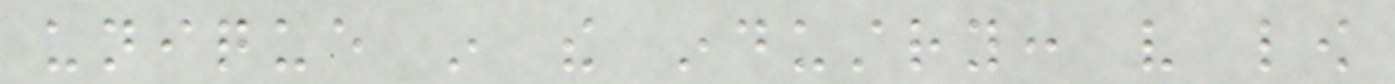unique in the industry: very low
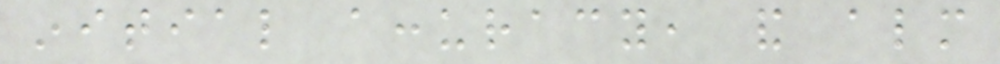initial accuracy, and almost
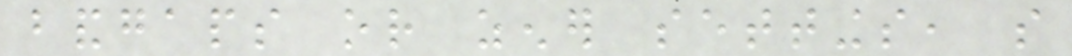bandgaps or zener settings, so
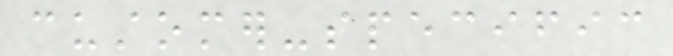customer-specific
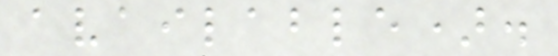available).
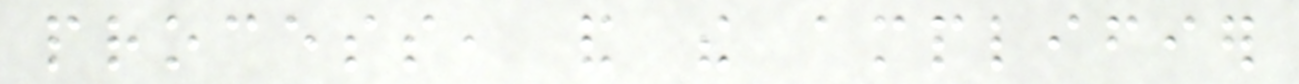process, and the amplifier
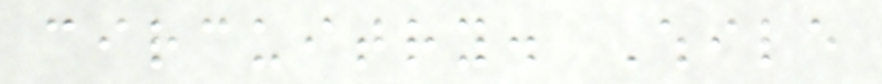circuitry. While
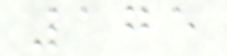175
